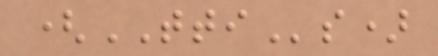(TTIs)
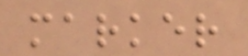marker
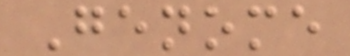Genome
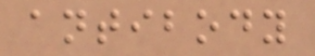antibody
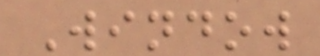Window
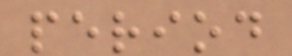period
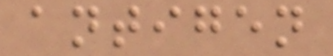antigen
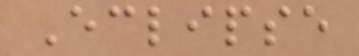Eclipse
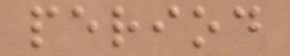period
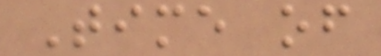Time of
